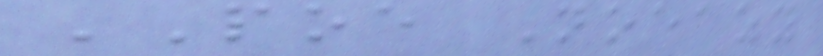POE Noeazy
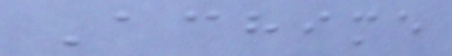Achime
